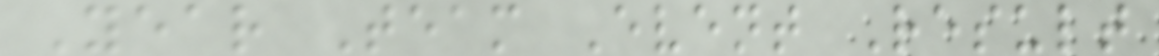Year Team Event Result
